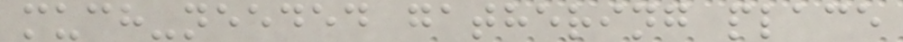much-needed gathering place
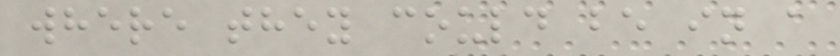where they could be in a
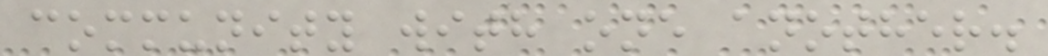community with one another.
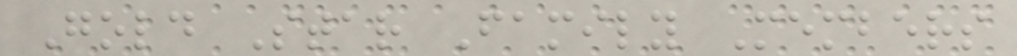Gold Star Family Members
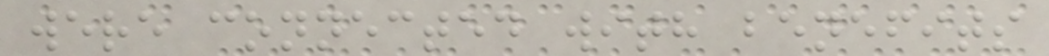were connected with benefits
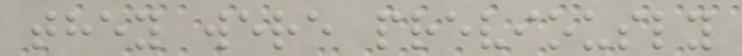they were previously
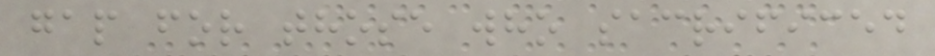gap for those who sacrificed
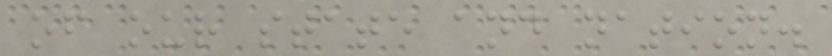of our state and nation.
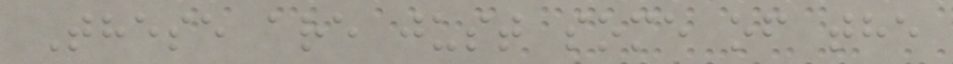These are just some of the
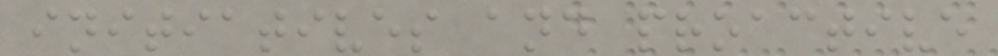initiatives and proactive
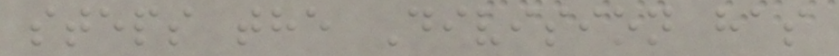steps the Division has
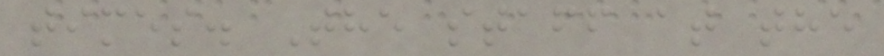times. The staff at the
